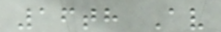16th Av
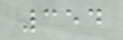354
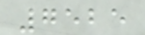7525
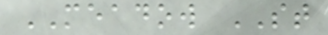MEADOW ST
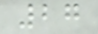27
